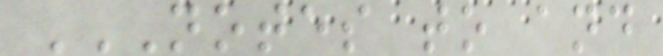NOTES TO AND
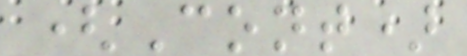(Cont)
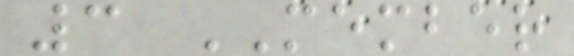3 MEMBER
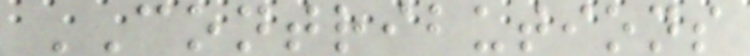CONTRIBUTIONS
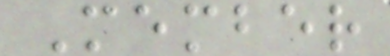Member
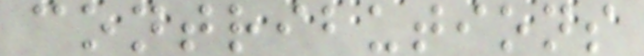contributions
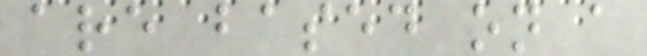are based on a
